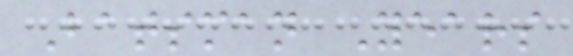Batsman Years
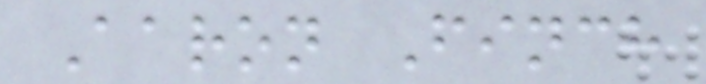Aaron Finch
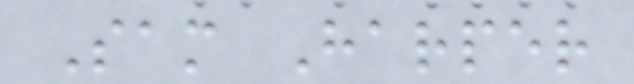Sam Harper
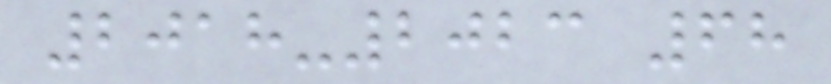2018-2023 68
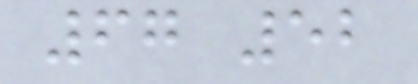67 52
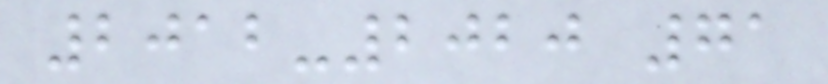2012-2020 71
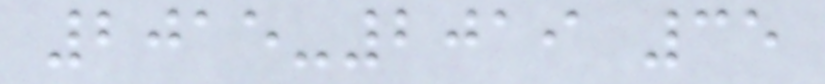2015-2019 35
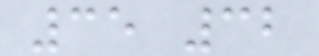35 32
